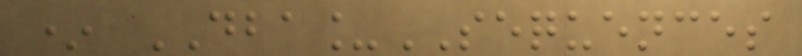* DBA_SEQUENCES
